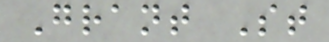Grant St
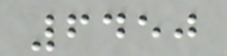6450
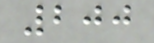200
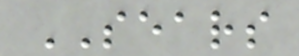SEARS
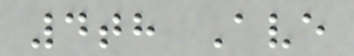4th Ave
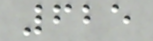625
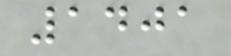1401
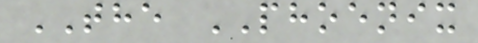THE PHOENIX
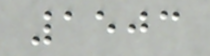1503
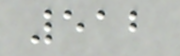512
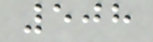508
